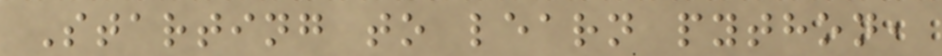Starting to learn python,
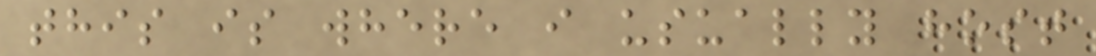this is where i usually host
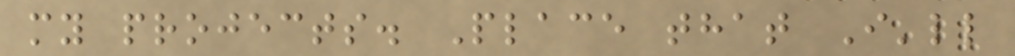my projects. Place that I'll
